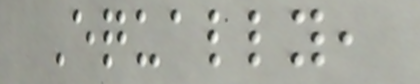Equally,
